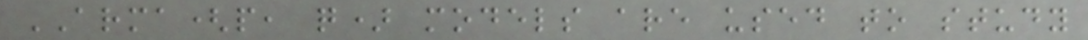ARMA(p, q) models are used to study
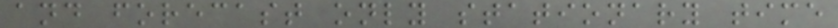and forecast only stationary time
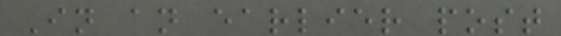In an earlier post
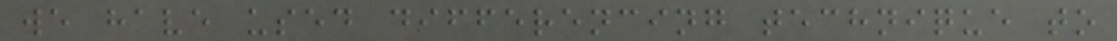we have used differencing technique to
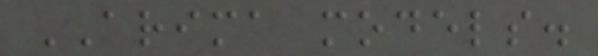ARIMA models.
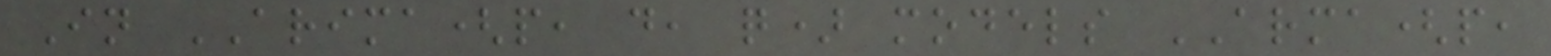In ARIMA(p, d, q) models ARMA(p,
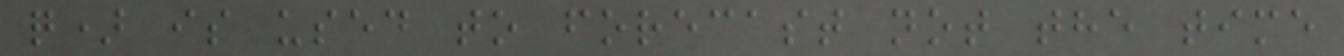q) is used to forecast not the time
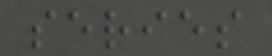series
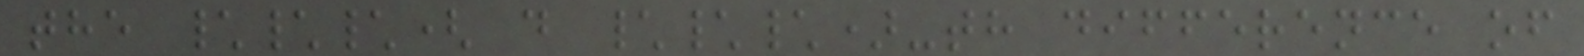the \\\( d \\\)-th difference of
